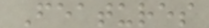Features
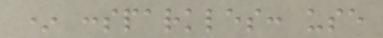* :sparkles: use
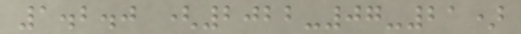1.2.0 (2022-07-21)
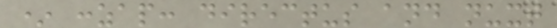* :zap: directus and nuxt
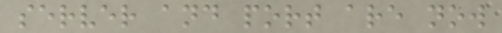server and port are now
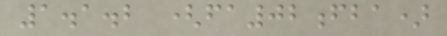1.1.2 (fa02fba)
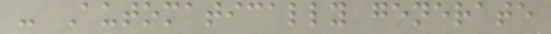- Automatically generate
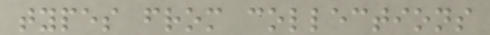types from collections
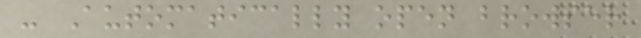- Automatically open browser
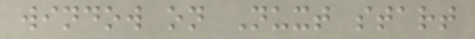window on Nuxt start
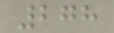278
